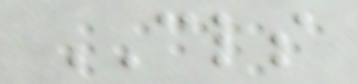CLS
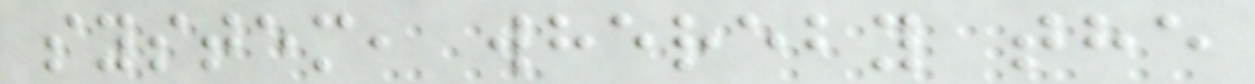system, whereby the
